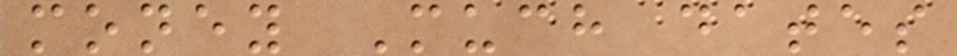money Much dates
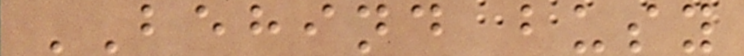BEHIND busy
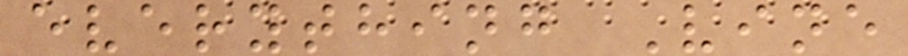everything Vine
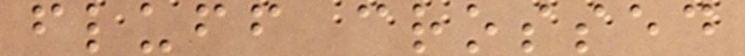fluff crossed
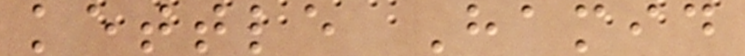kettle Hamid
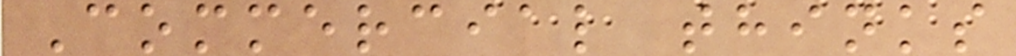Commercial thinks
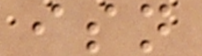isn
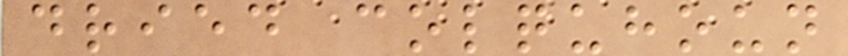dried colquhoun
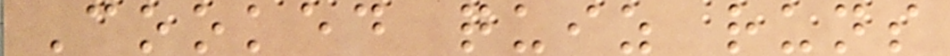Cooked quiz runs
